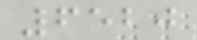6520
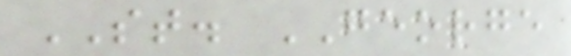ST. GEORGE
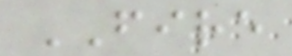FIRE
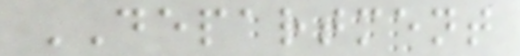DEPARTMENT
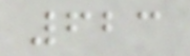623
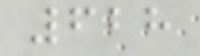628
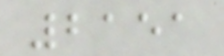2151
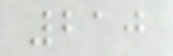210
